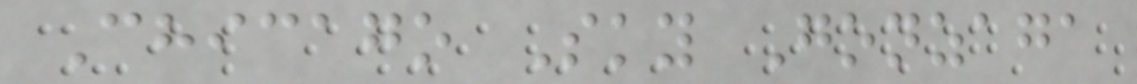Chicago Sky Gonzaga
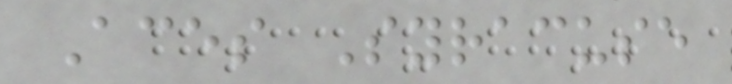Aces Syracuse
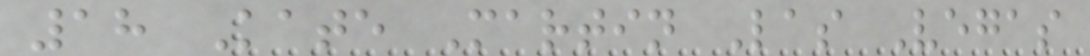18 Kate Martin Las Vegas
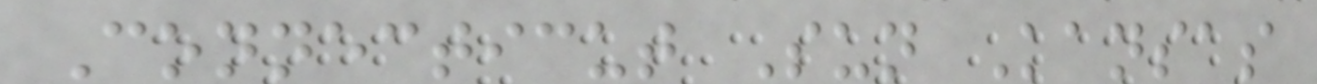Connecticut Sun Kansas
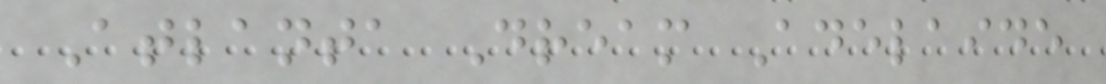Atlanta Dream Adelaide
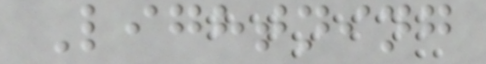Lightning
